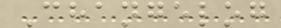Changelog
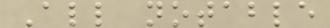All notable
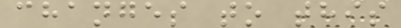changes to this
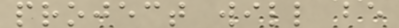project will be
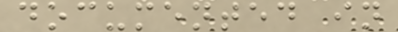documented in
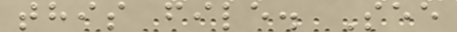this file. See
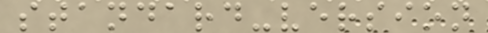standard-version
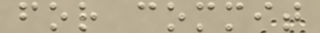for commit
